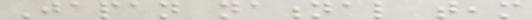Japan national team
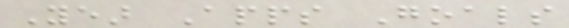Year Apps Goals
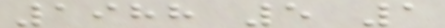1988 5 1
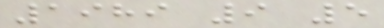1989 9 5
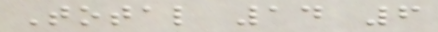Total 14 6
